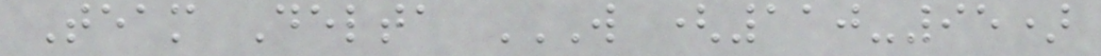Team Delta W (110-95)
